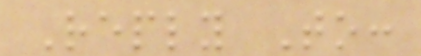Reply To:
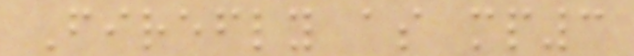Firefly as mp3
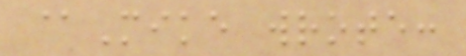@Mike wrote:
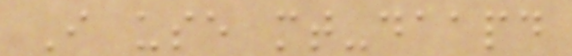I use mt-daapd
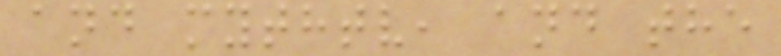and mythtv, and the
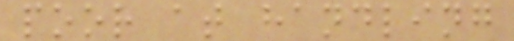poor at handling
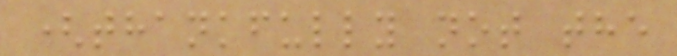(thankfully not the
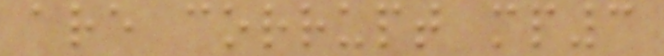are corrupt mp3
